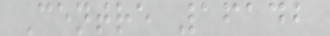Centre 16142
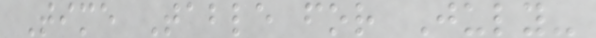Time Table for July-
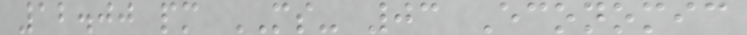12.00 pm MS- 03 Economic
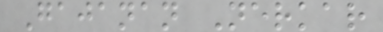Gajanan Nerkar
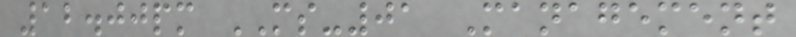12.00pm MS-01 Management
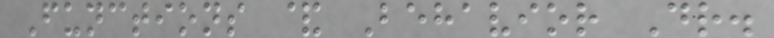Functions & Behavior Dr.
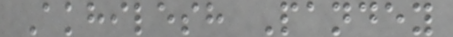Akhilesh Pandey
